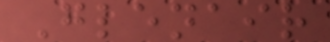Glenair
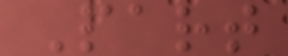Part
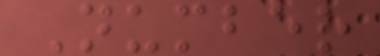Number
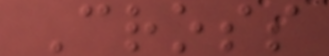Cross
